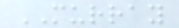MURRAY
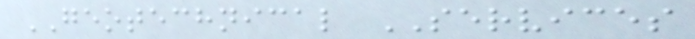GEOTECHNICAL SERVICES
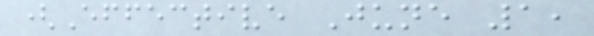(Effective June 1,
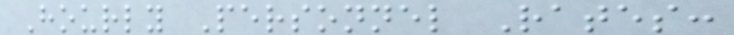Hourly Personnel Rates:
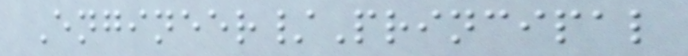Engineer/Principal
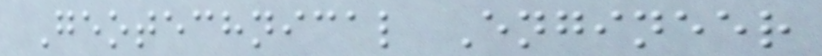Geotechnical Engineer
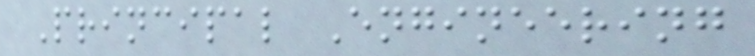Principal Engineering
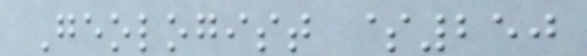Geologist $250
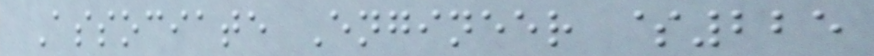Associate Engineer $225
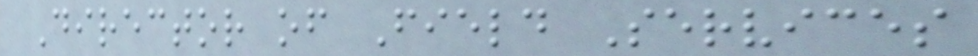Director of Field Services
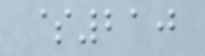$210
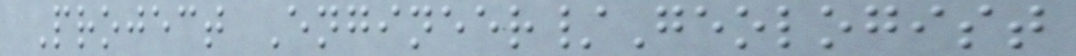Project Engineer/Geologist
